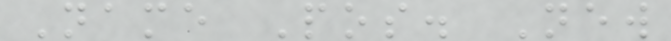Name Pos. New
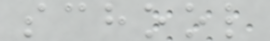school
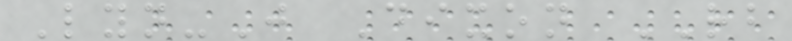Lyn-J Dixon RB
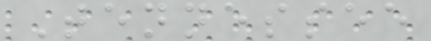Tennessee
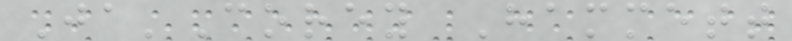Ja'Corey Hammett
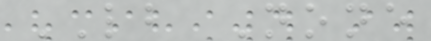LB None
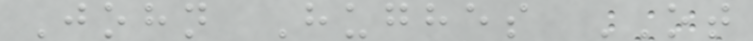John Hughes OT
